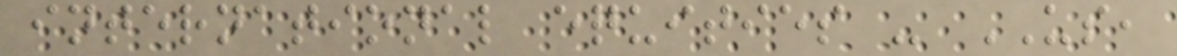international equities - US,
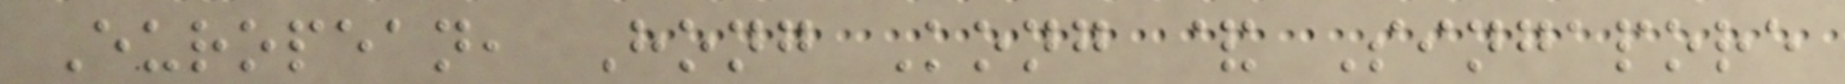European, Hong Kong & Singapore
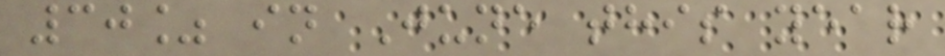30% in June this year
